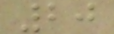20
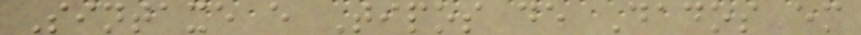Sintaxe e Tipos de Dados em
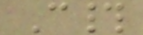C#
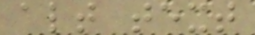alt text
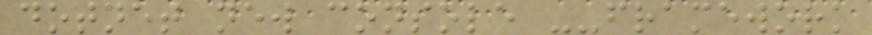dotnet new console --framework
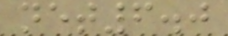net6.0
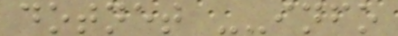dotnet --info
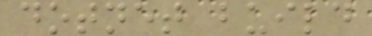dotnet build
